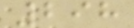298
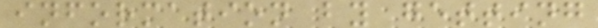information by getting
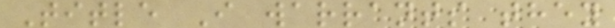Title I warrants they
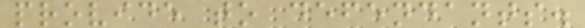provide to defendants.
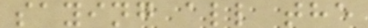saying all the
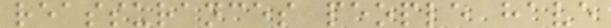reassurances people have
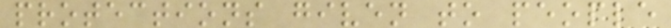protections given to people
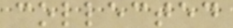collected
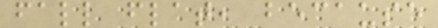fall flat, because
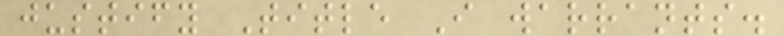justify Title I warrants.
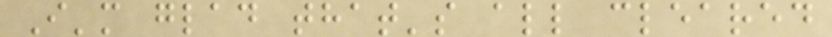I'm glad that's all cleared
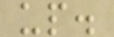up.
